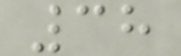38
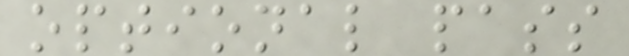optional pass
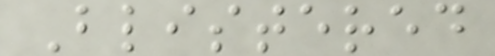Blistered
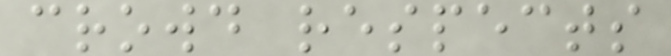crowd respects
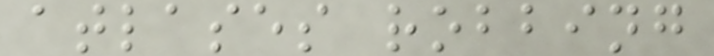atlases robbing
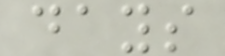days
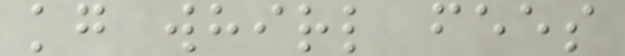kg whirl fees
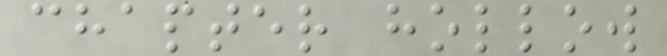chapter hollow
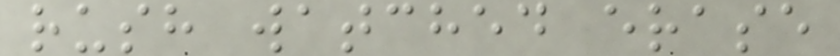rush watched erase
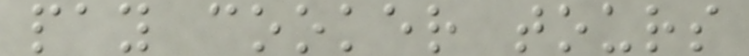pay cooker tours
